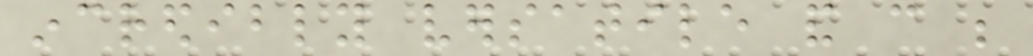incredibly versatile and can be
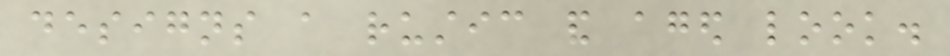designs a rustic and aged look.
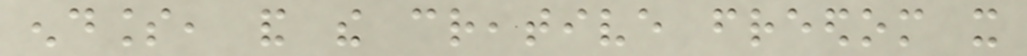endless, and the creative freedom it
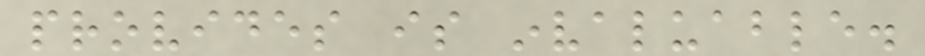provides is invaluable.
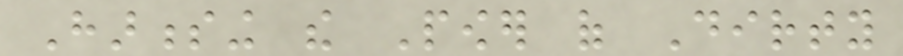Harnessing the Power of Dirty
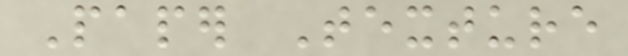Paper Texture
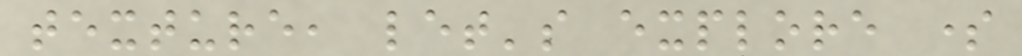texture, let's explore some
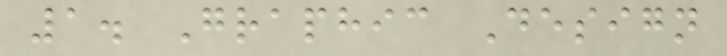1. Graphic Design
